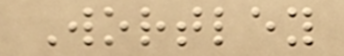Wortley
